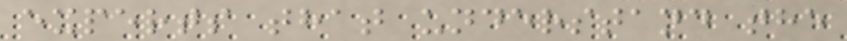experts that understand the
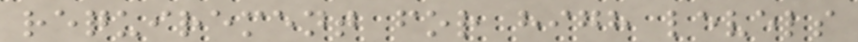requirement for high levels
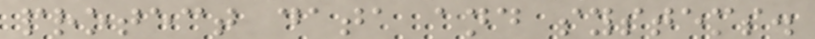protect data and systems.
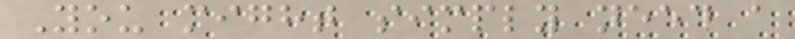You might simply need a
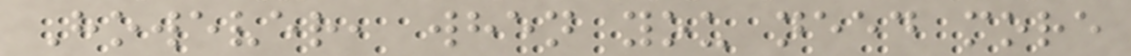However, when you need more
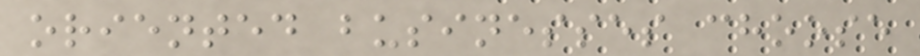oriented businesses choose
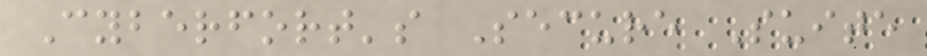Cyberfort's Secure Suite
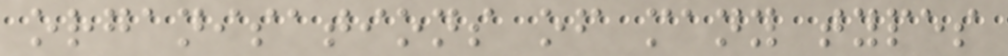organisations of many types
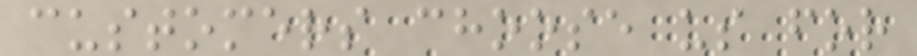customers choose us for
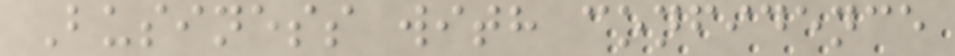Business with confidence
